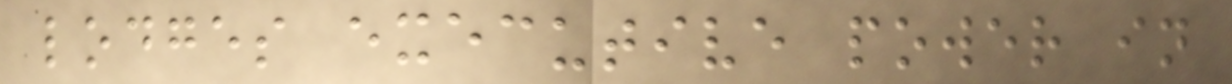lodges executive power in
